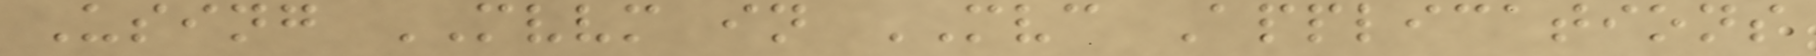Using MVVM in MVC Applications
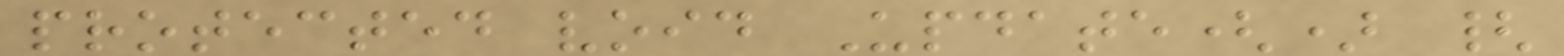protected void Update() {
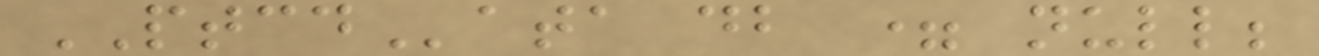PTCData db = null;
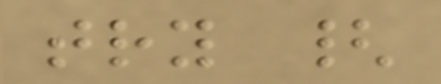try {
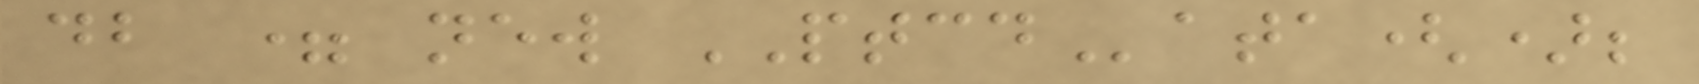db = new PTCData();
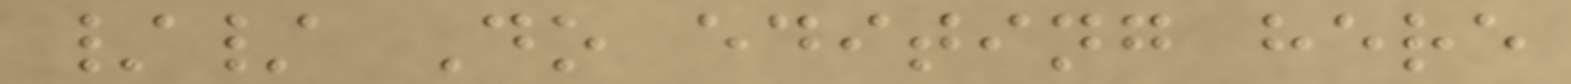// Do editing here
